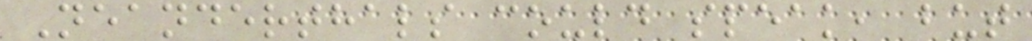Neanderthals could speak, but
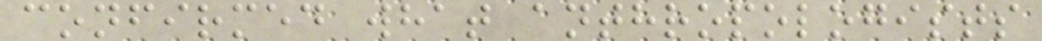confirmed what anthropologists
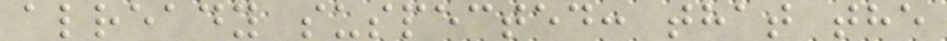already suspected: that the
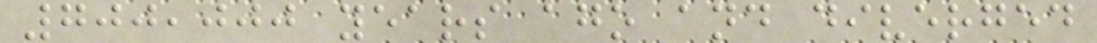700,000 years ago and diverged
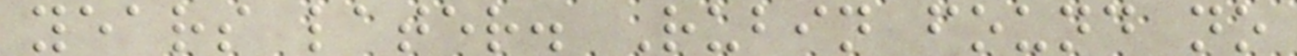years later. Rubin found no
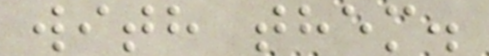with them.
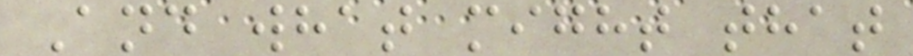And what might that
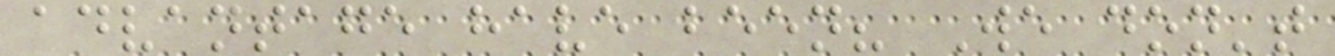advantage have been? We don't
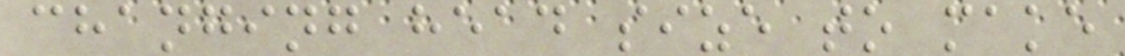changing head size to make
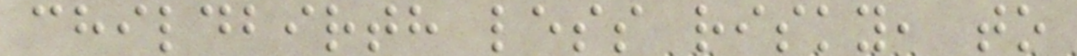childbirth less risky, to
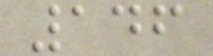146
